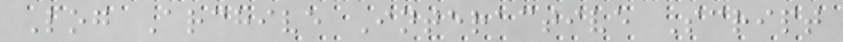Log Archive Interactive Script
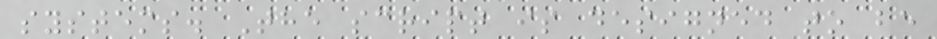systems. The script is designed to be
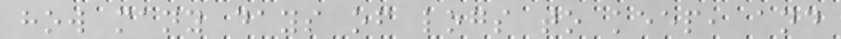how many days of logs to keep, and
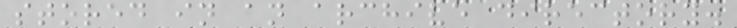stored in an archive directory.
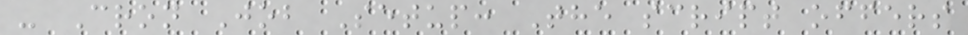- Cron Job Setup: The script offers
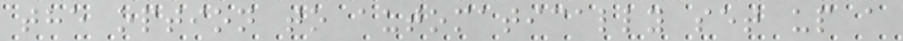the option to automatically set up a
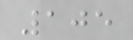105
